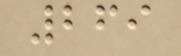269
